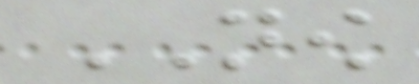NOW
